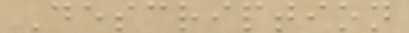Description
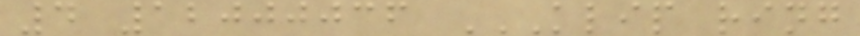4 12000036 KLIP RING
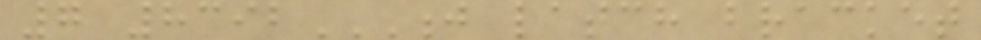7 8392J LATCH BRACKET
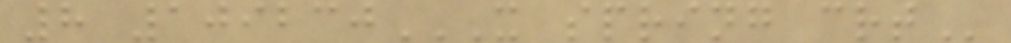8 109230X SPRING CRT
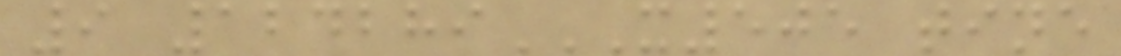9 124289X505 TINE
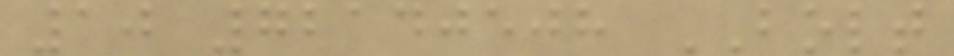10 72140508 BOLT
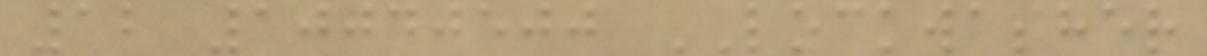12 10040500 LOCKWASHER
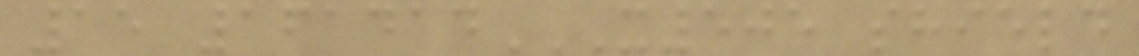15 161414X505 SHIELD
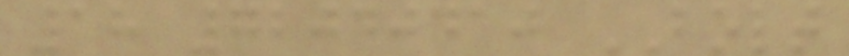18 72040410 BOLT
